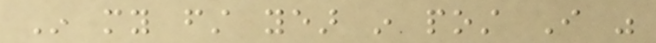In my first year in post I was
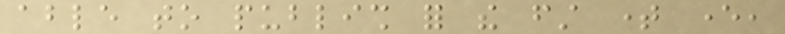able to publish for the first time ever,
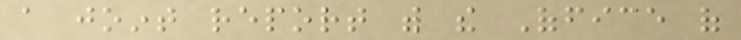a joint report with the Office of
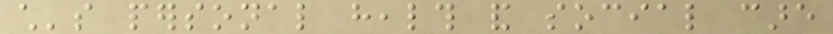child's personal health and social care
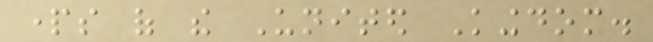parts of the United Kingdom.
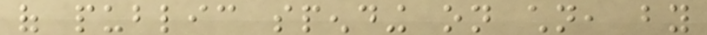of public spending on children, by
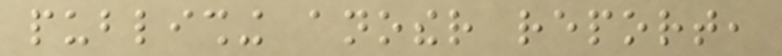publishing another report,
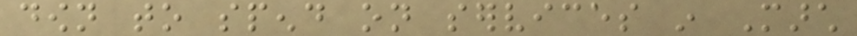down to spend on services in March
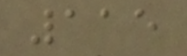115
